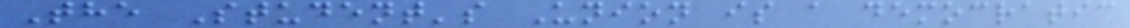The Student's Union is a democratic
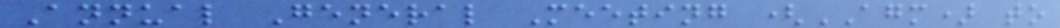Annual General Meeting (AGM) to
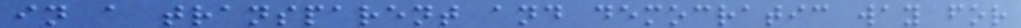in a transparent and democratic way for
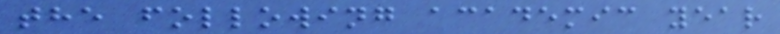the following academic year
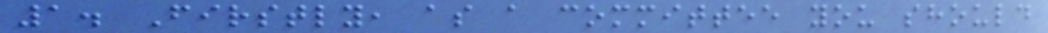1. Firstly, as a committee you should
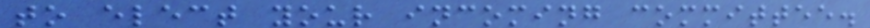to elect your incoming committee.
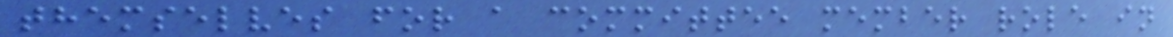themselves for a committee member role in
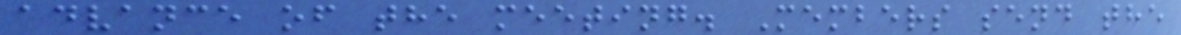advance of the meeting. Members send the
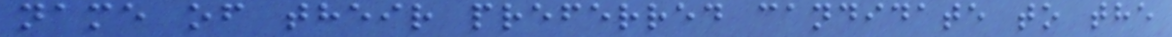name of their preferred candidate to the
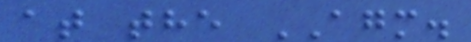at the AGM.
